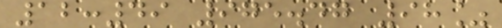12:49 975.47 98%
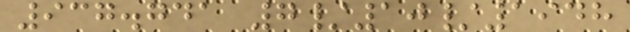937.741 7/10/1948
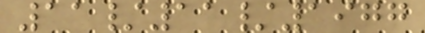11/11/1977
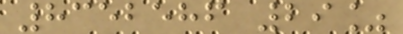8352586 29%
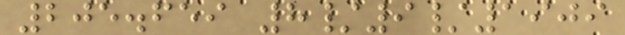205.659 8/9/1909
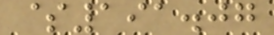$191.07
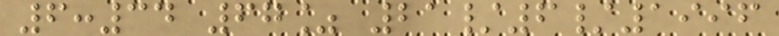6:34 67% 21/6/1996
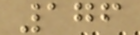176
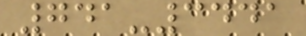741-3441
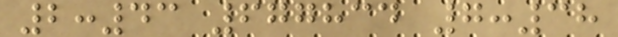2:43 677834 7:38
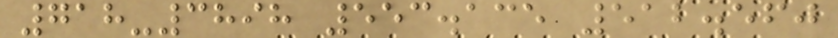718-3898 553.135 512.560
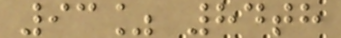93% 84th
